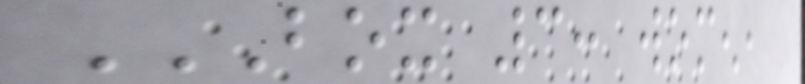BOX 3: WOMEN,
